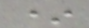*
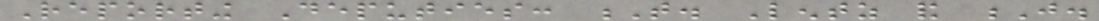Reporting Deputies: T. Lentz and J.
